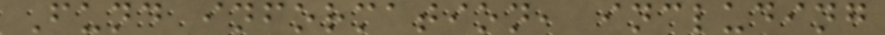Fund information, including
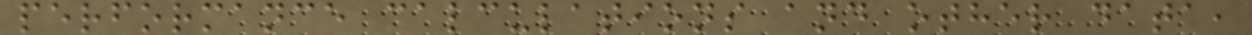performance calculations and other data,
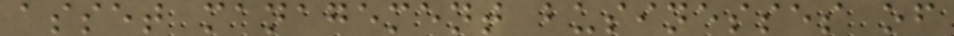asset management businesses of
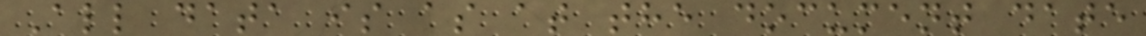All data is as at the document date
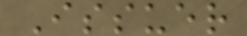Issuer
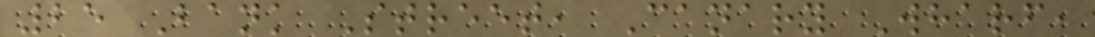25 Bank Street, Canary Wharf,
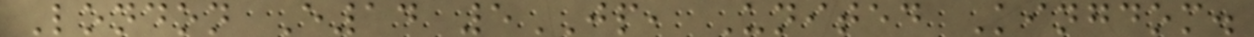London E14 5JP, United Kingdom.
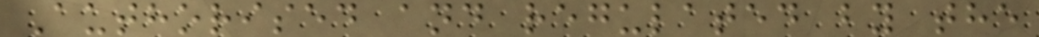Authorised and regulated by the
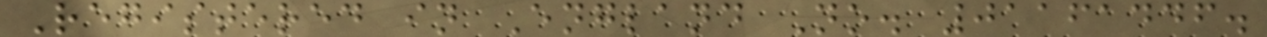Registered in England No. 01161446.
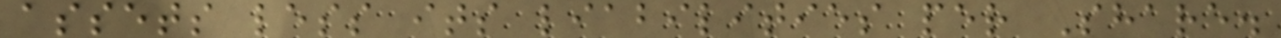assets less its liabilities per Share.
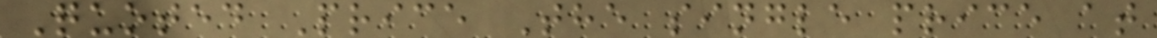Quoted Price The single price at
